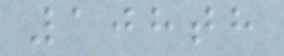108th
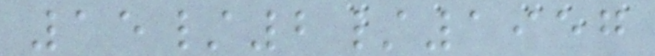15/2/1957
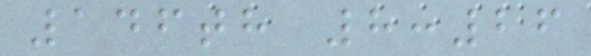146th 8:26
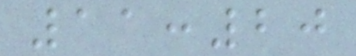11:20
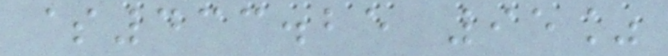$433.25 95%
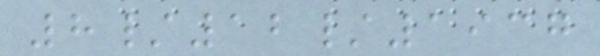8/12/1937
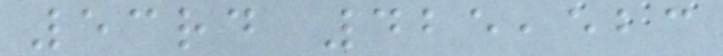53rd 425,523
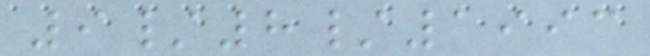9/8/1993
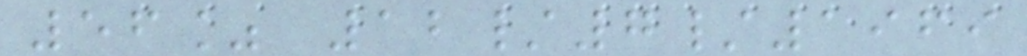56% 12/7/1969
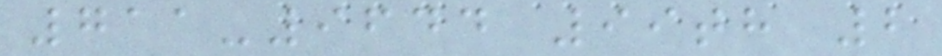711-9644 99th 2
